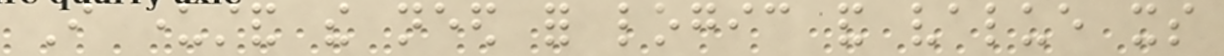I understand the need for logic and value its
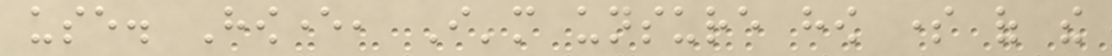use. However, I'm unsure how some of the
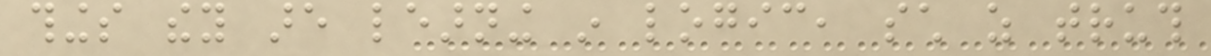things they are learning in logic, such as truth
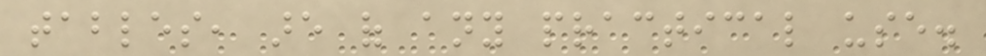tables, are of any practical use.
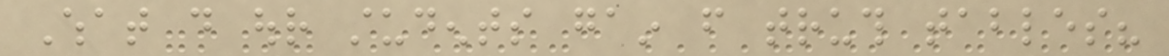What do our students gain from truth tables?
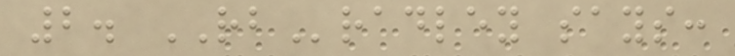2. RBradley says:
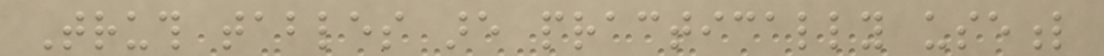Truth tables are practically useful
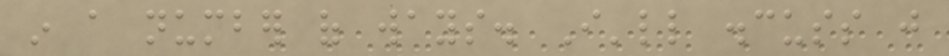in a number of ways. I'll discuss just
